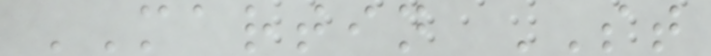MARTIN ST
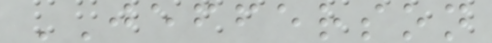JEFFERSON
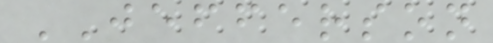JEFFERSON
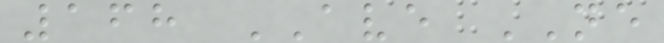168 AVE NE
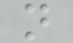n
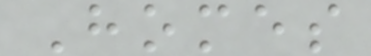Homes
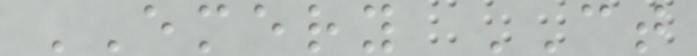EMERY CT
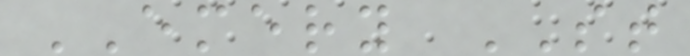EMERY ST
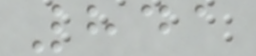841
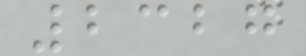2327
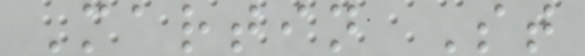Martin St
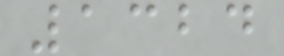1324
